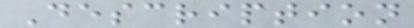Description
